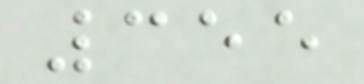355
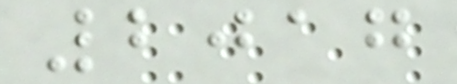2017
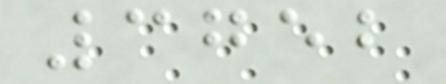3752
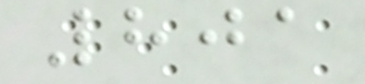801
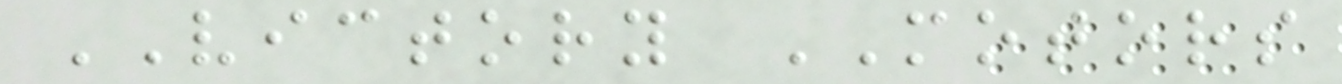VICTORY MOTORS
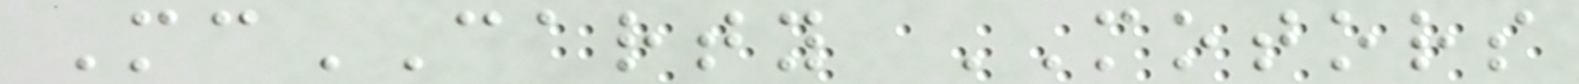McCARTY MOTORS
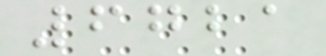6721
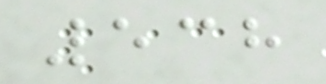538
